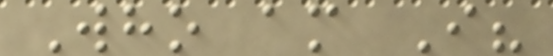Who am I?
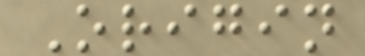Origin
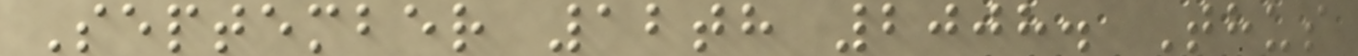September 12th 2008. Thus
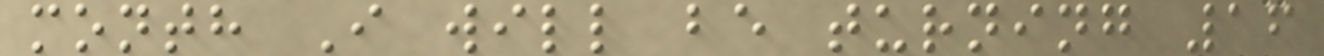month I will be turning 16
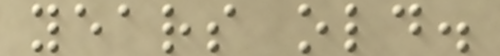years old.
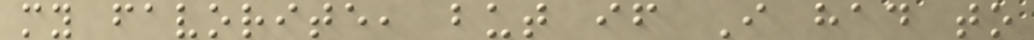my favorite, but if I had to
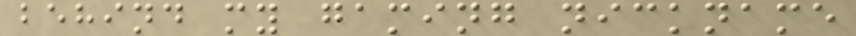behind my gaming nickname
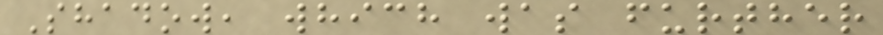Shadow, which was further
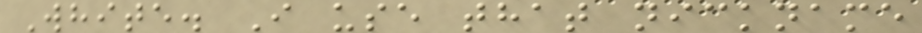White. I use that nickname
